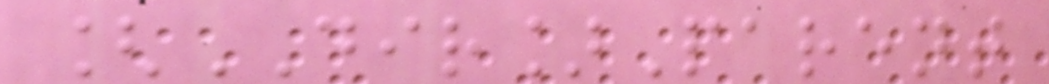[DIR]Parent
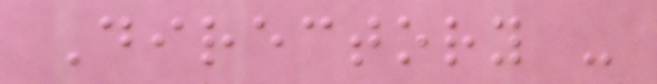Directory -
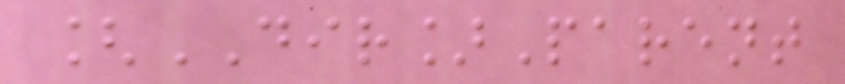[DIR]Parent
